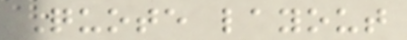Quote layout
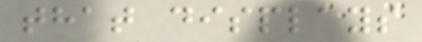that displays
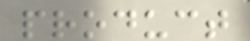product
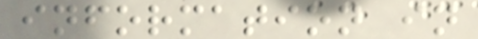information in
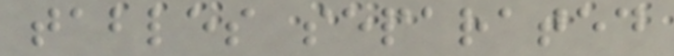tables separated
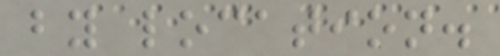by location.
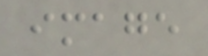image
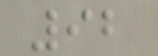92
